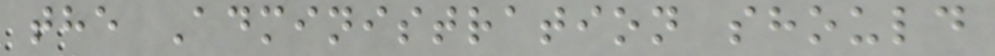the Administration should
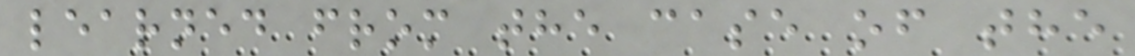learned from the case of the
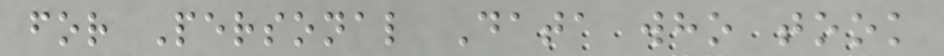for Personal Data who took
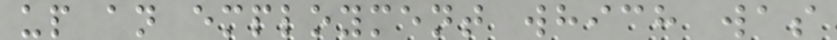up an employment which was
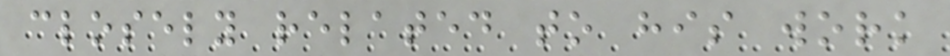closely related to his work
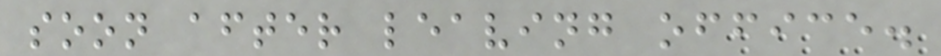soon after leaving office.
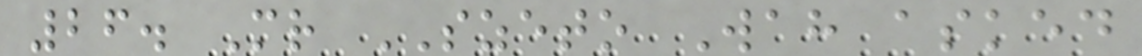26. Mr SZETO Wah asked
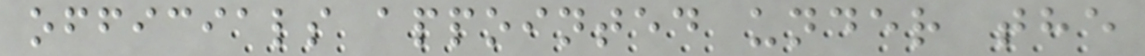officials appointed under the
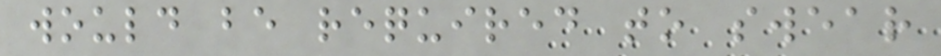would be required to swear
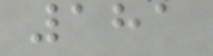181
